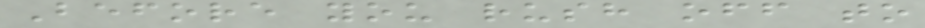Before you rush off to
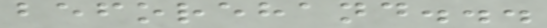beforehand...
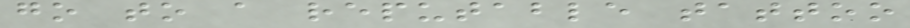go to a reputable tattoo
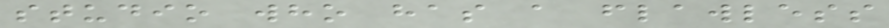studio who has a flawless
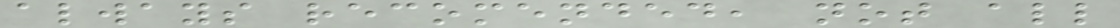always recomended, not all
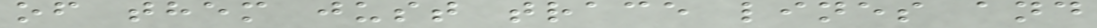of them just trace lines and
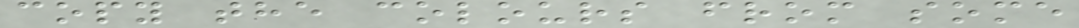copy the colours from some
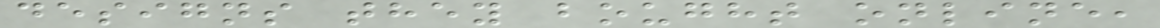designs they bought online,
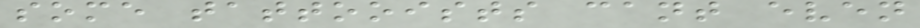some tattooists cant even
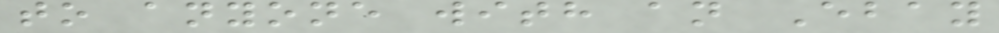to anyone with an Ebay
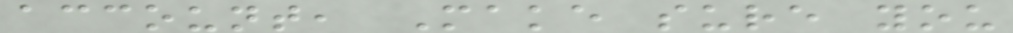account, Make sure you
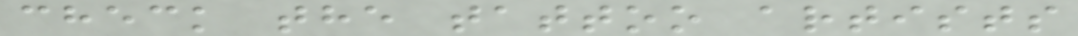check the tattoo artists
